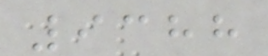9388
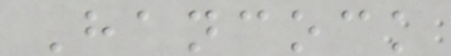Hancock
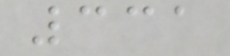331
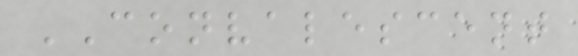CONVALESCENT
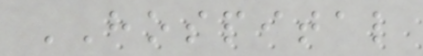HOSPITAL
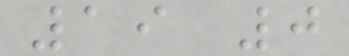19 0
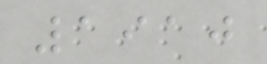1910
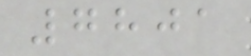7801
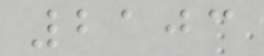2103
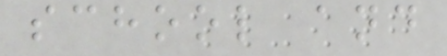school and
